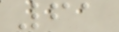61
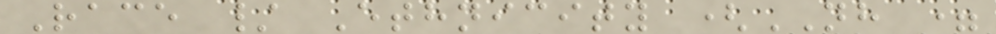Race / Ethnicity (NH =
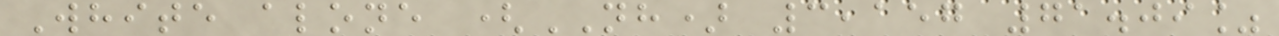White alone (NH) 3,157 71.09%
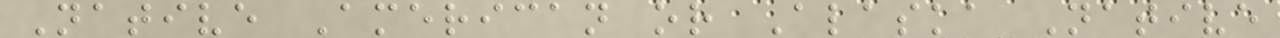Native American or Alaska Native
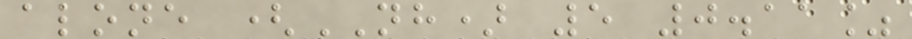alone (NH) 5 0.11%
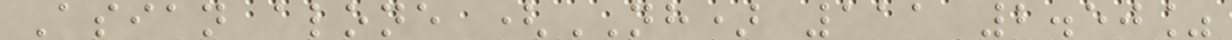Asian alone (NH) 111 2.50%
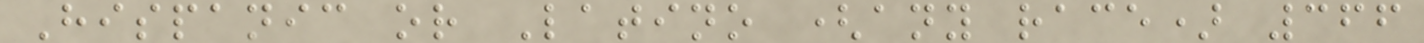Hispanic or Latino (any race) 366
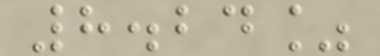8.24%
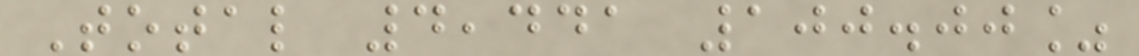Total 4,441 100.00%
